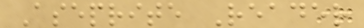Aseprite Reader
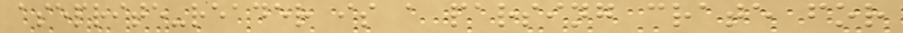aseprite-reader is a parsing crate for
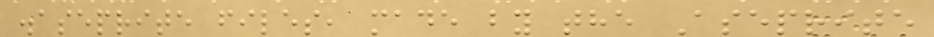.aseprite files, made by the Aseprite
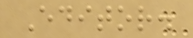Editor.
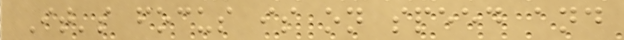It's focus is on speed and
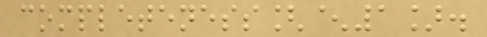completeness[^1].
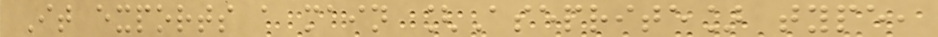It exports a main [Aseprite] type,
